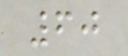60
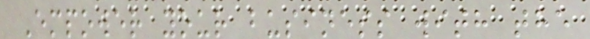Empower your business with the
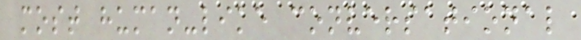most human-like conversational
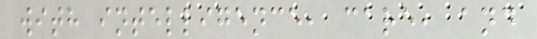with intelligence, care, and
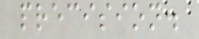precision.
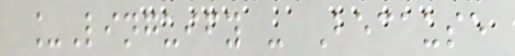_Linguify - Because
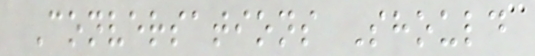Conversations Should
